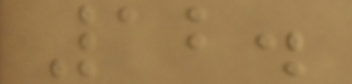12.
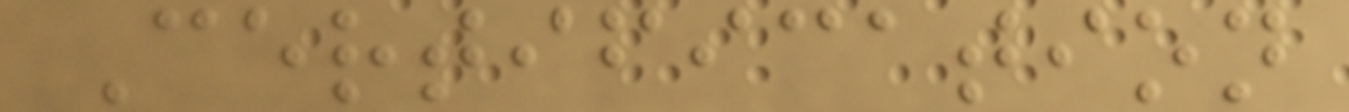Certification
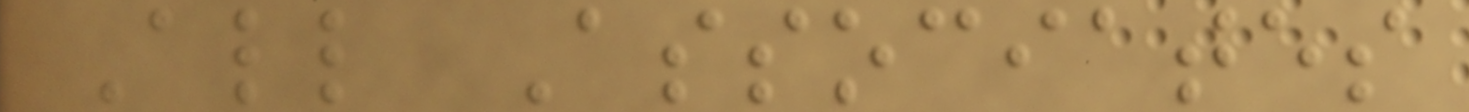All Associates
